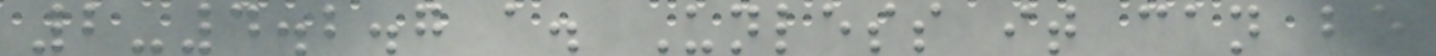2-4.2.7 a. Unless it can be
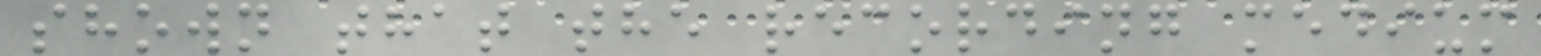shown that the recording medium
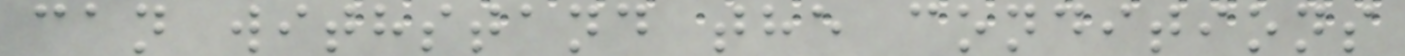can withstand the conditions
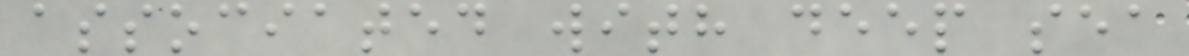associated with deep sea
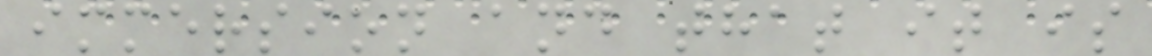immersion and that it is
